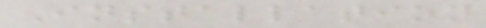Installation
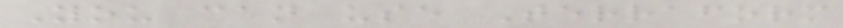You can use Terraform
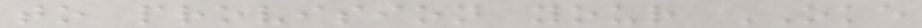to provision your OKE
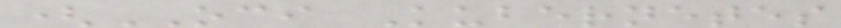(OCI Kubernetes
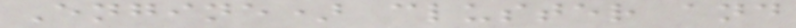Engine) cluster and
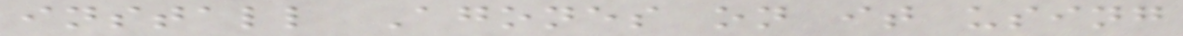install Agones on it using
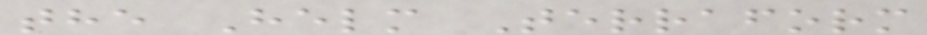the Helm Terraform
